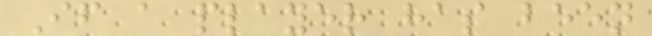If a player has been
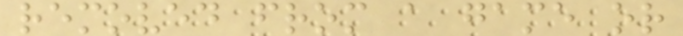removed from a game or
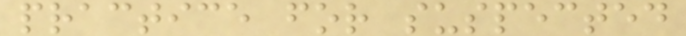practice for suspected
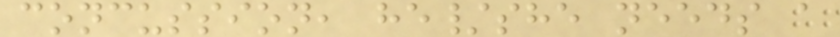concussion, he/she needs a
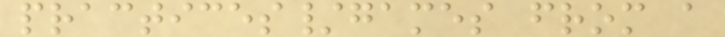practices/games from a
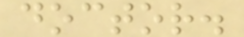doctor.
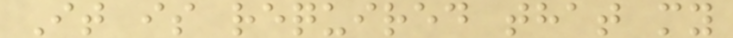It is required that my
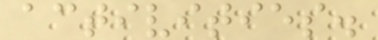activities.
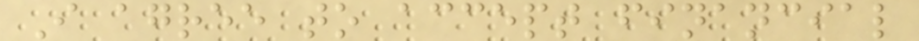I agree to accept financial
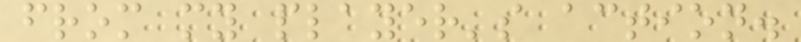from my player's action.
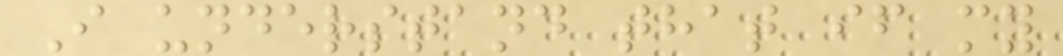I understand that if my
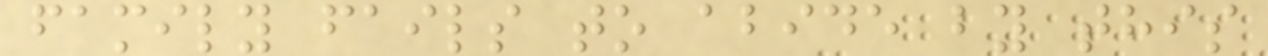family fails to abide by this
